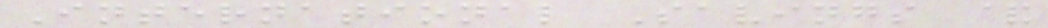International Savings &
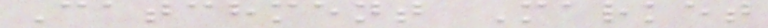Catchment Market
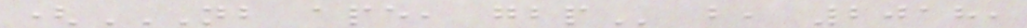(NB APE, GBP b, 2018,
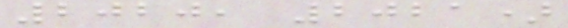2020, 2021)
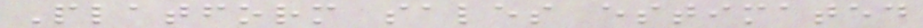Platform sales estimated
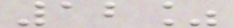12%
